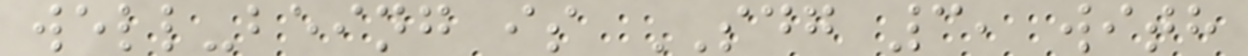well-being is SDG 3, with
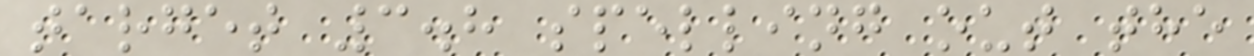target 3.8 spelling out the
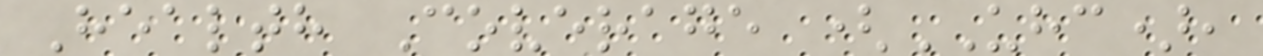Health Coverage (UHC),
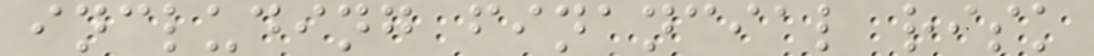including financial risk
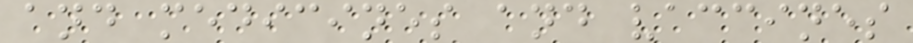and medicines and vaccines
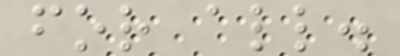for all.
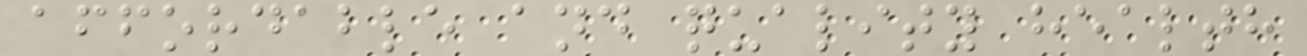affordable and quality health
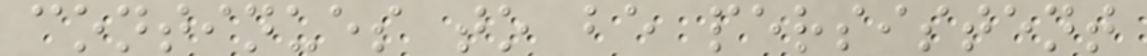continues to be persistent
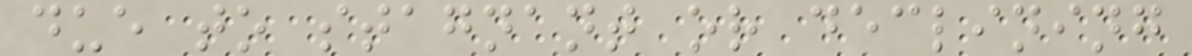due to stagnant or declining
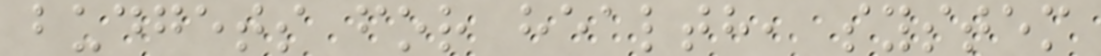budgets for health, system
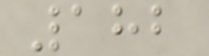182
